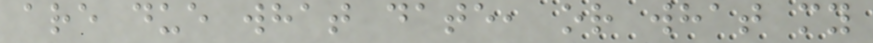are due what date, or what my
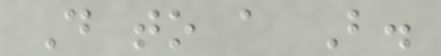D to a B.
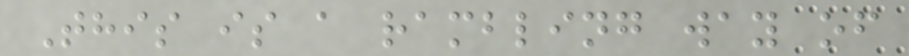This is a rambling way of
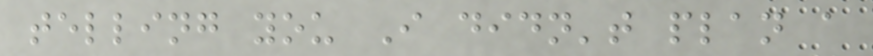telling you I didn't plan a
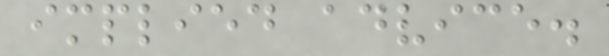implied advice.
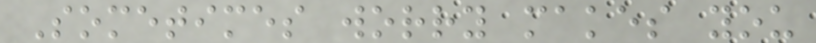Sometimes worry makes you
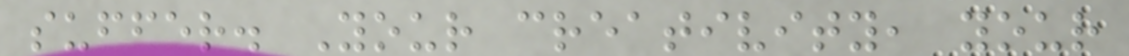suffer. Your creativity, your
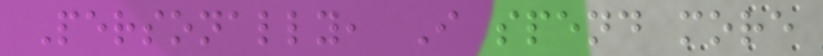Personally, I spend more
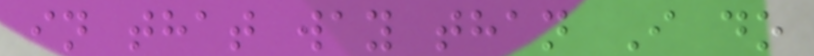in that way than I do
